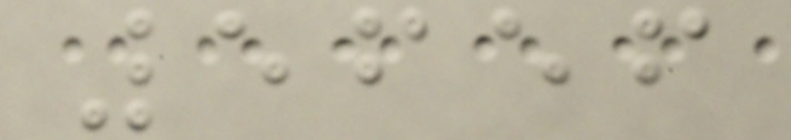5656
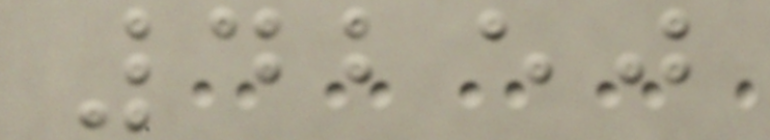4250
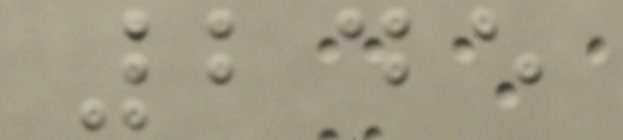245
